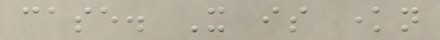case. It is known
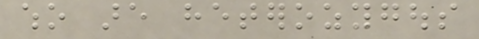who are heterozygous
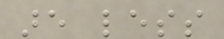are less
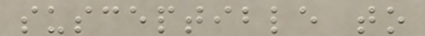susceptible to
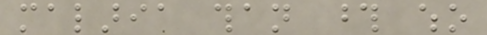malaria than those who
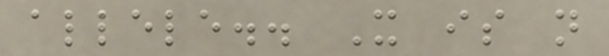allele.. It is not
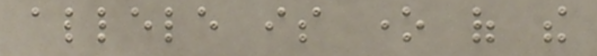allele is one of the
